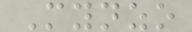Mynzo
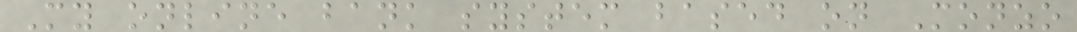My online bank system based on Monzo
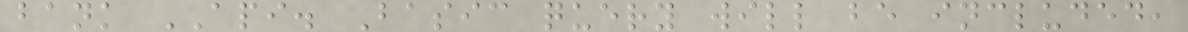bank API. Basic query will be included,
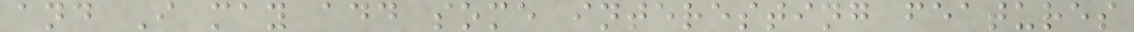and I may add some interesting features
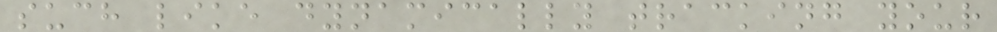such like dynamically tracking your
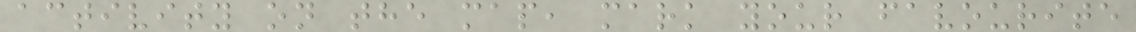activity on the map, mark your favourite
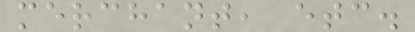merchant, etc.
